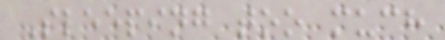Sleeping too much
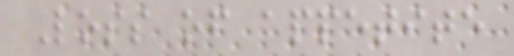Loss of appetite
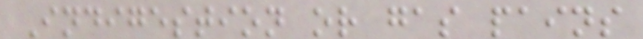Indigestion or gas pains
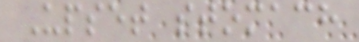Upset stomach
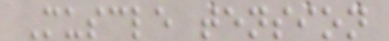Muscle tension
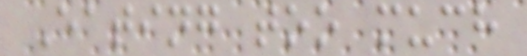Eating too much
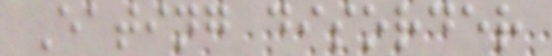Eating disorder
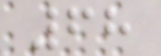68
